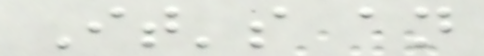It's an
